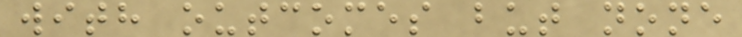with outcomes but none
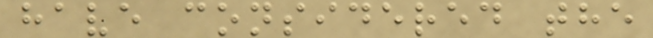have considered the
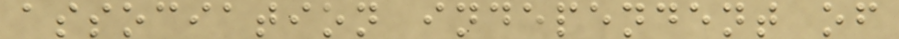association independent of
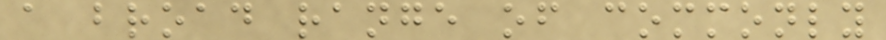a broad range of commonly
